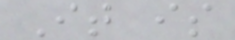It is
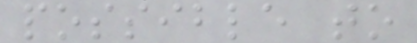possible to
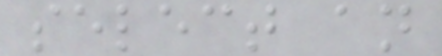select an
